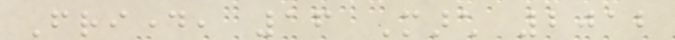Friday, 16 March 2012
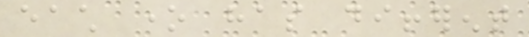each one has different
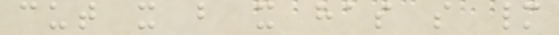cut it but it has so many
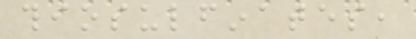thiosulfinates,
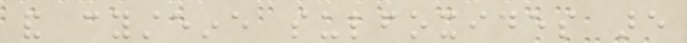and cysteine sulfoxides are
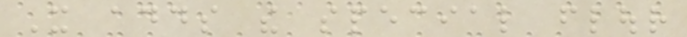It adds the special flour
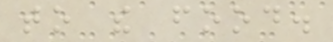to the food.
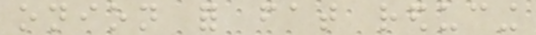onion for fat reducing
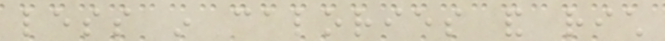less in calories and rich
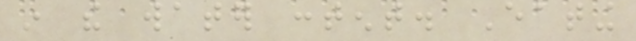in the water content. Eating
